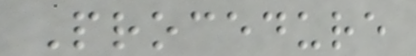Procedure
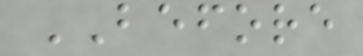BEFORE
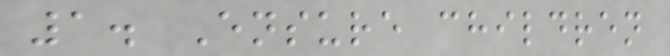1. Ensure children
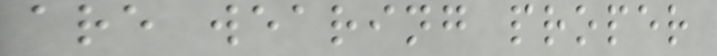are wearing proper
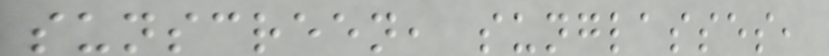sunscreen, sunglasses,
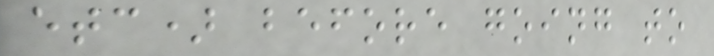etc) before going to
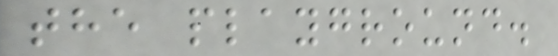the playground.
